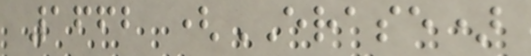1662 (ERASE)
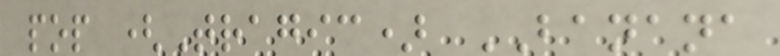pop (Tragic) BANANA
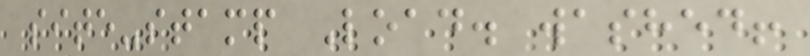site-stamp Load. washed!
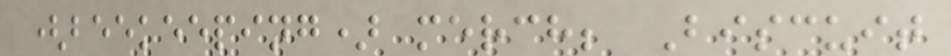(beekeeping) merch; Biscuit
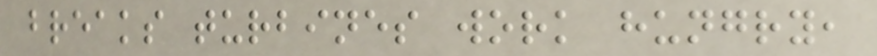breaks turbines work hungry,
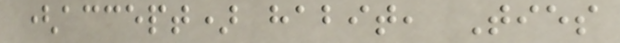(accept) habit, Ties
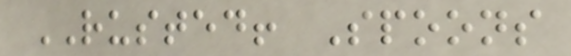RUSTED! Spoons
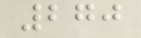270
